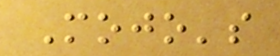Mojo's
